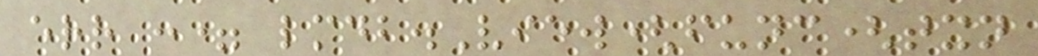err := lmdb.View(func(txn
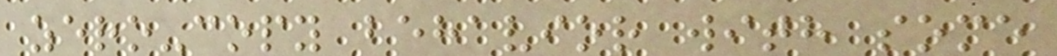zero-copy behavior with some
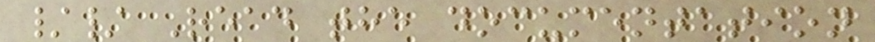// Read the documentation
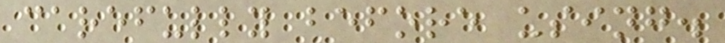carefully before using.
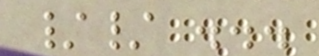// ...
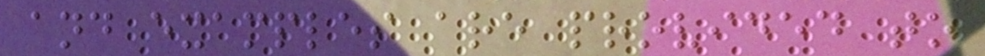and examples are provided to
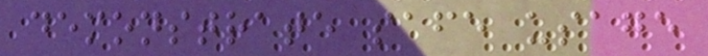demonstrate safe usage
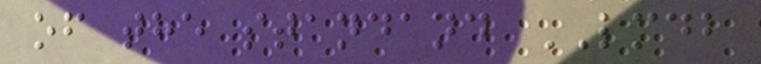of the standand LMDB
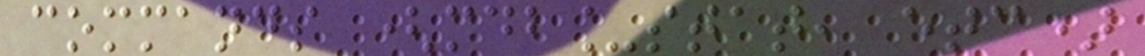commands (mdb_stat, etc)
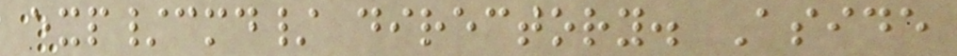exp/cmd/ directory. Aside
